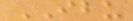IBU
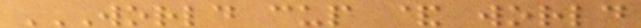WORLD CUP & WORLD
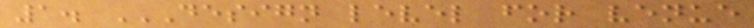1. DESIGN LEVEL FOR VENUE
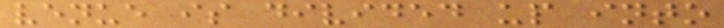venue is divided up into
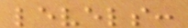levels:
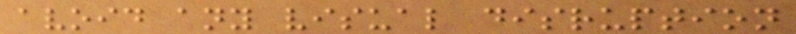avoid any visual disruption
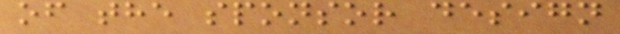of the sponsor design
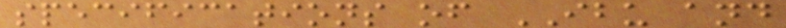specifications of IBU and
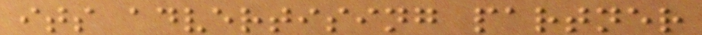its advertising partner
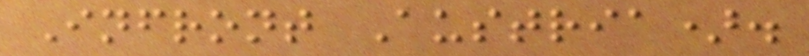Infront Austria).
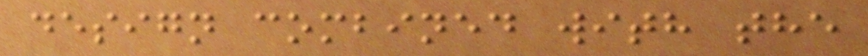design combined with the
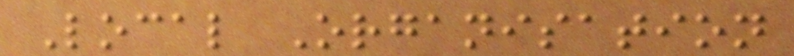Local Organisation
